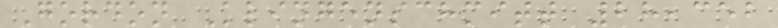Gordon Klingenschmitt 28,352
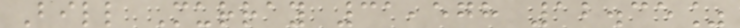Bill Murray 31,578 12.35%
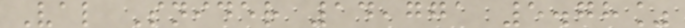Val Snider 14,771 5.78%
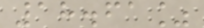18.61%
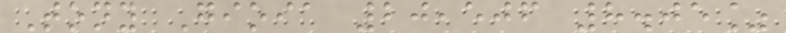Tony Gioia 20,506 8.05%
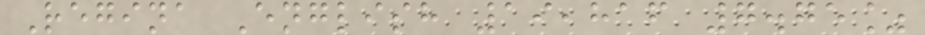Regina English 19,816 7.75%
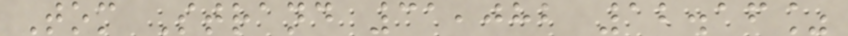Tom Strand 31,082 12.16%
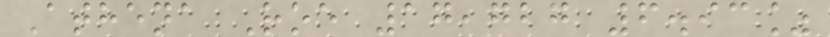Athena Roe 17,727 6.93%
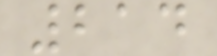214
